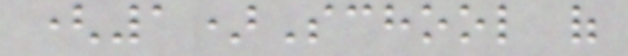(1)School of
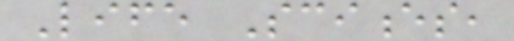Life Sciences,
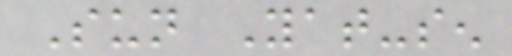Sun Yat-sen
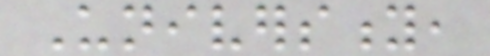University,
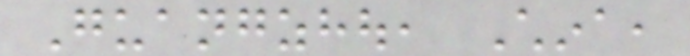Guangzhou, China,
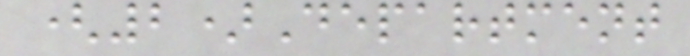(2)Department
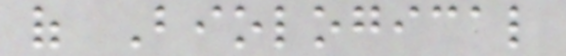of Biological
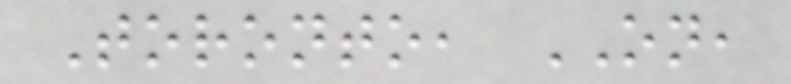Toronto, ON,
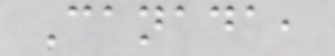Canada,
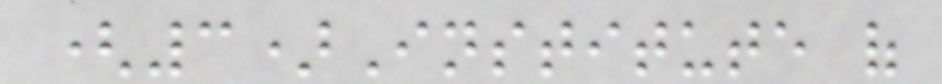(3)Institute of
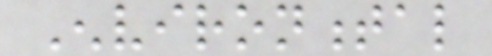Environmental
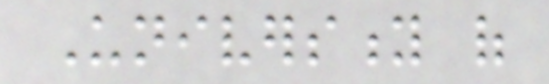University of
